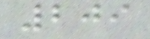209
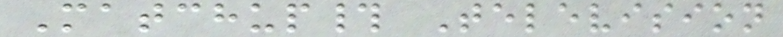Matchup# Television
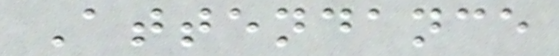Attendance
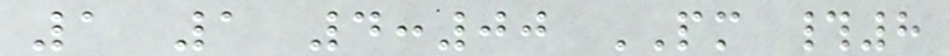1 1 4:00 PM #8
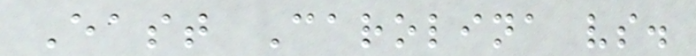East Carolina vs.
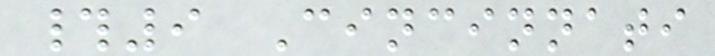#9 Cincinnati
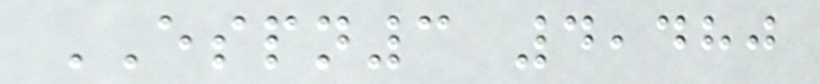ESPN3 4,480
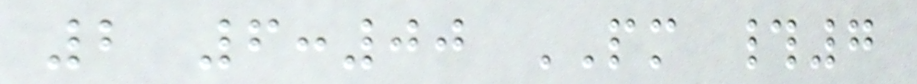2 6:00 PM #7
